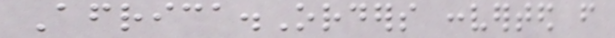Africa.Orders converted from
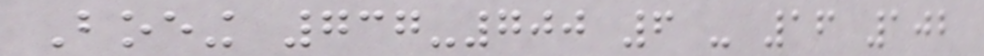Boeing 737-700 6 - 16 102
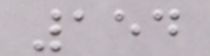154
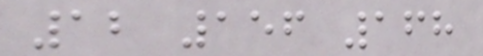12 156 168
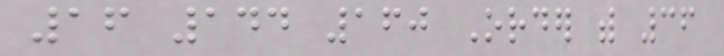16 144 160 Order with 36
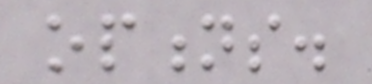options.
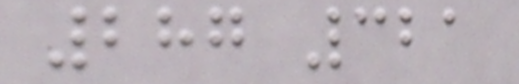287 321
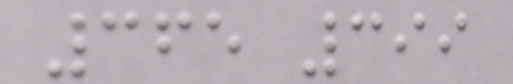365 399
